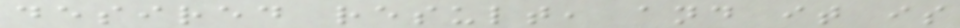desired result, and it is
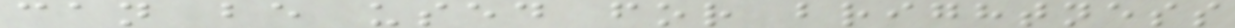can be used for brightness
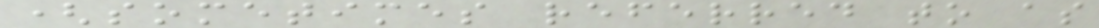(sometimes referred to as
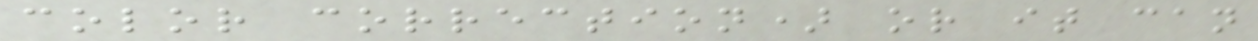color correction) or it can
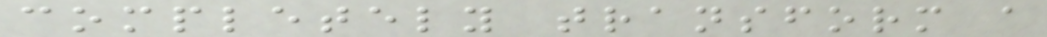completely transform a
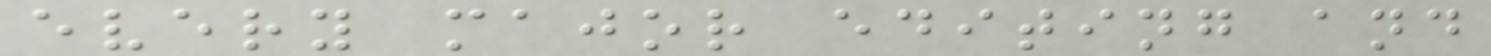every major editing and
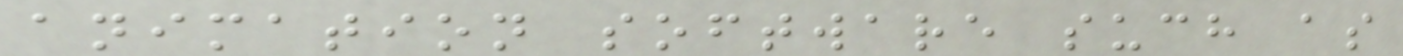animation software such as
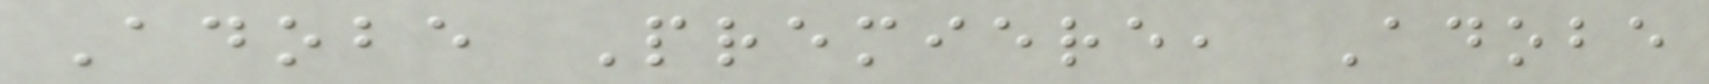Adobe Premiere, Adobe
